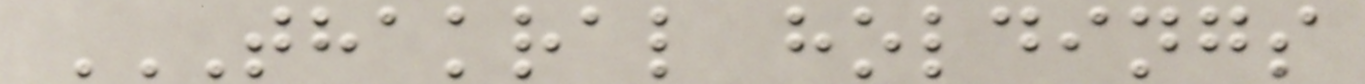THAKRAL HOLDINGS
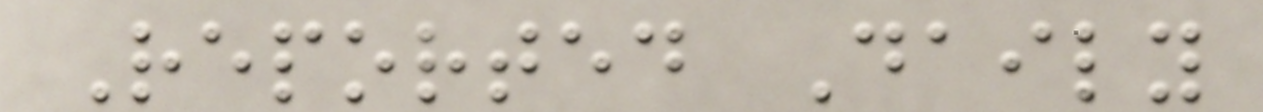Reported Daily
